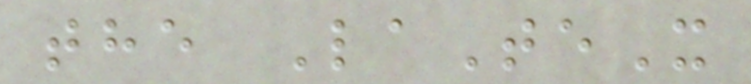the LaTeX
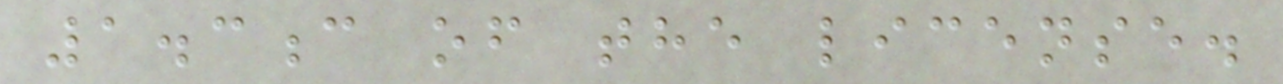1.3c of the license.
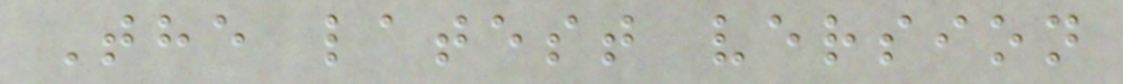The latest version
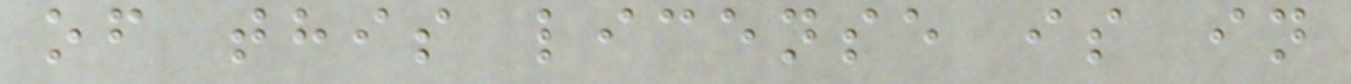of this license is in
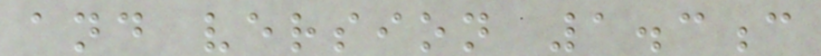and version 1.3c
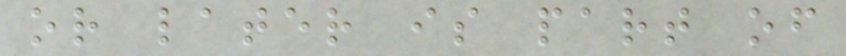or later is part of
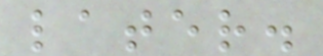later.
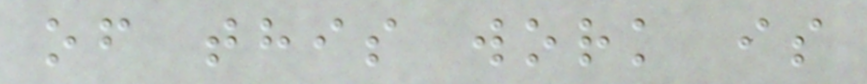of this work is
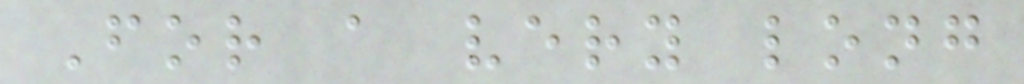For a very long
